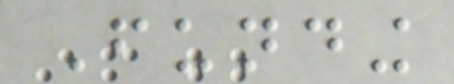Funding
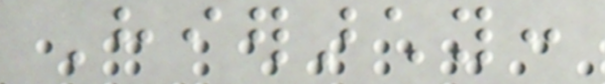Hierarchy:
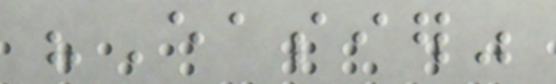"Easier"
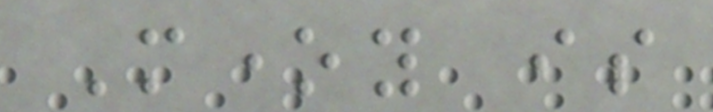Money is
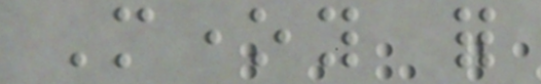Money for
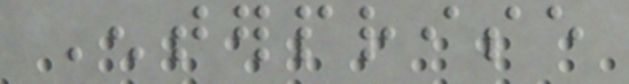Enterprise
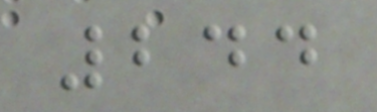244
